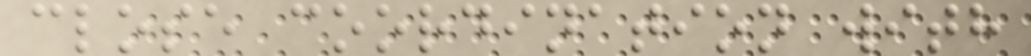close coordination with
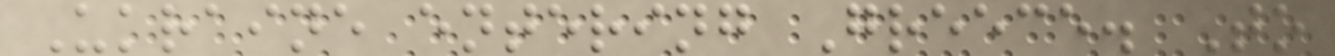Ukraine entering Greece. To
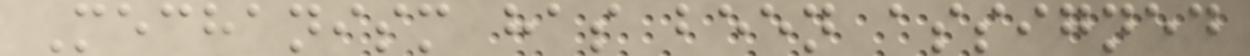Mechanism has been assigned
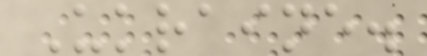Ukraine.
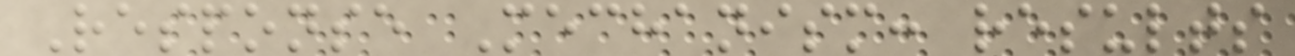Response Mechanism: results
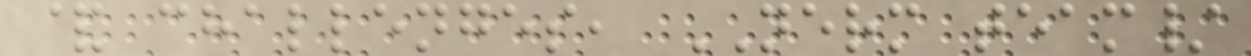& challenges, NERM team/
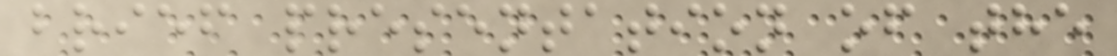brief presentation of the
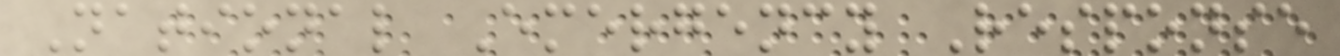National Emergency Response
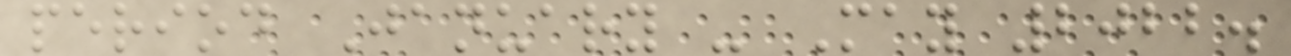period January - May 2022.
